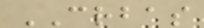CRBAS
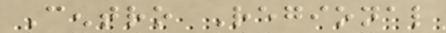Centro Regional
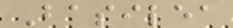Basilea
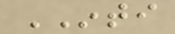INTI
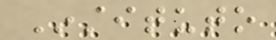Instituto
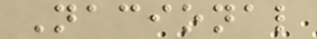Nacional
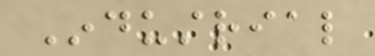Industrial
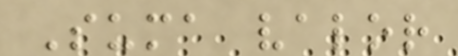Suma valor
